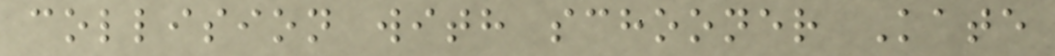collision with schooner Kate
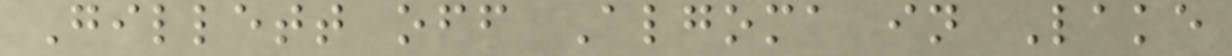Gillett off Algoma in Lake
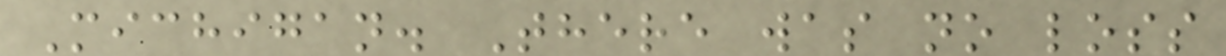Michigan. There was no loss
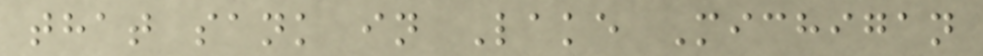that sank in Lake Michigan
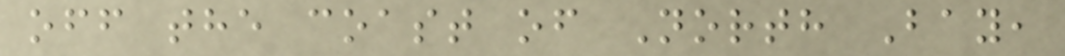off the coast of North Bay,
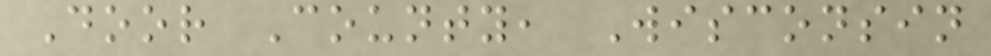Door County, Wisconsin
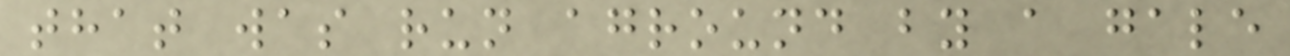that was run aground by a gale
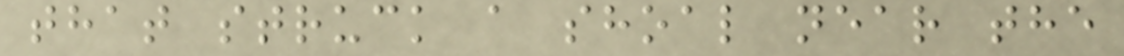that struck a shoal near the
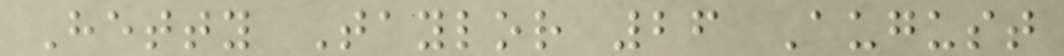Hetty Taylor 26 August
